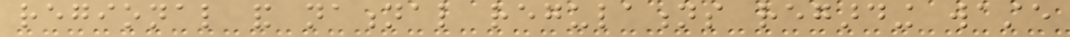regional and national regulations regarding waste
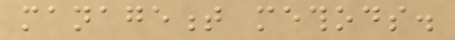management methods.
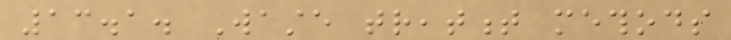13.1. Waste treatment methods
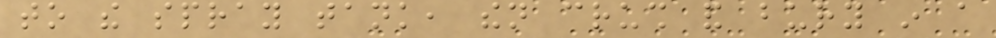to the spray tank, then crush and bury in a
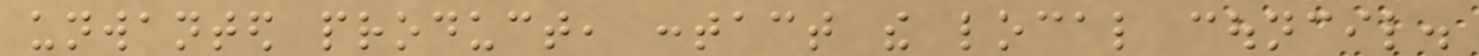unwanted product, contact the local council.
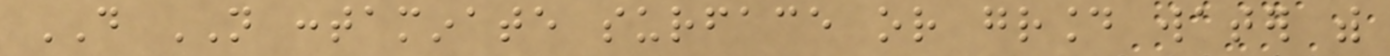DO NOT contaminate surface or ground water with
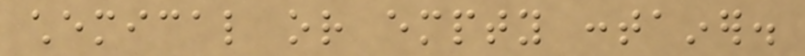chemical or empty container.
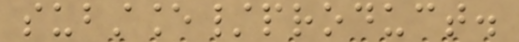substance/product.
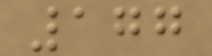177
